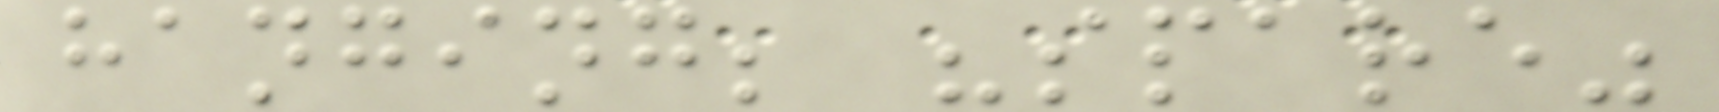hanging; "spare"
